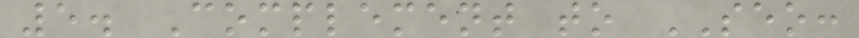5. Complement to SEO:
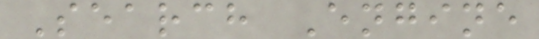Search Engine
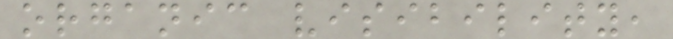organic visibility,
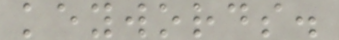keywords.
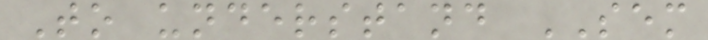To understand SEM
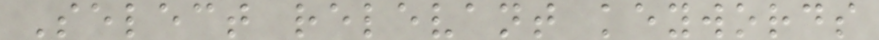Select relevant keywords
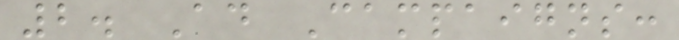2. Ad Campaigns:
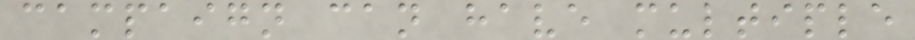campaign can have multiple
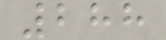288
